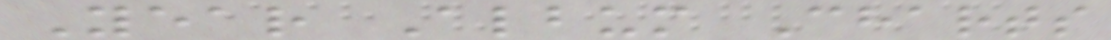Year Album Charts
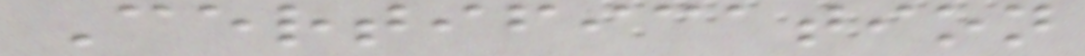Certification
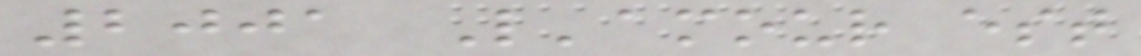2001 L'amour est
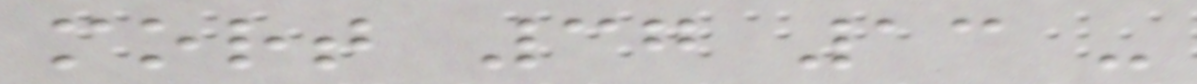mort 37 13 -
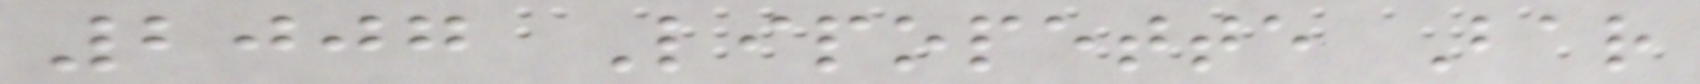2007 Lipopette Bar
